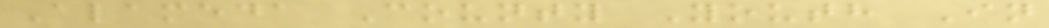Alameda County Youth In
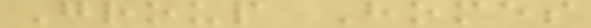Group Homes
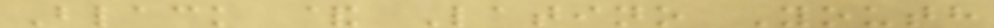Black & Latino Youth
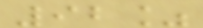92%
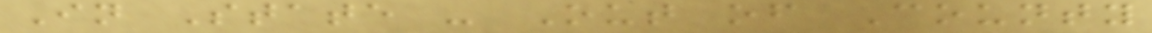In State - Out of County
